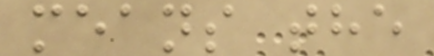means the
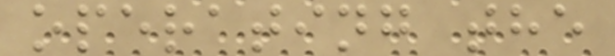operating the
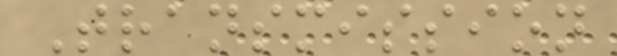Transmission
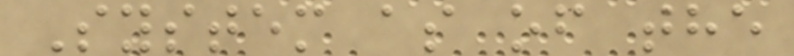System as of the
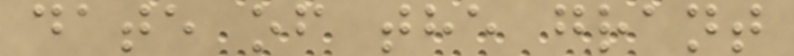date of the grant
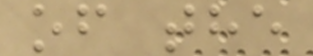of the
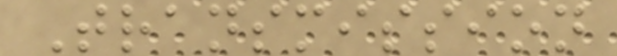Transmission
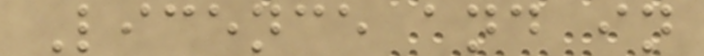Licence and in
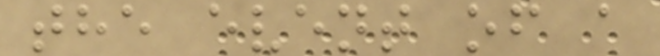the event of a
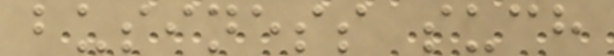business such
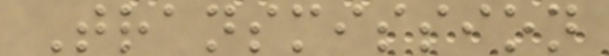Transmission
